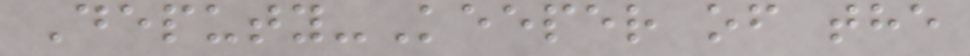Deputy-Keeper of the
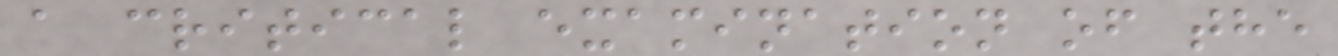a critical examination of the
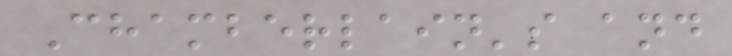Chamberlain's and
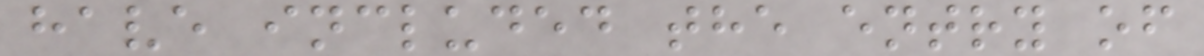have included the entry of
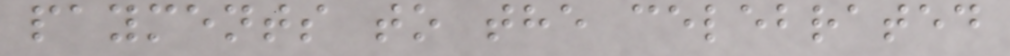payments to the celebrated
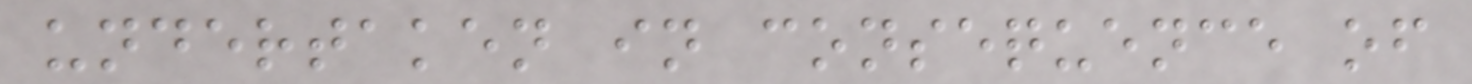undertaken in consequence of
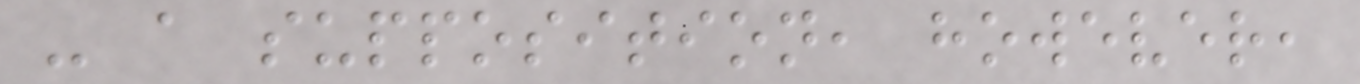- a supposition, however,
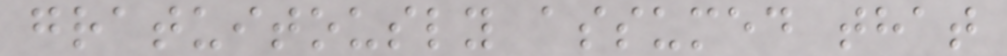gratuitously assumed that
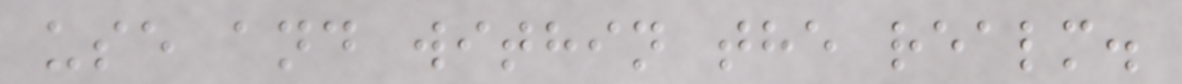use and within the realm.
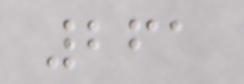261
